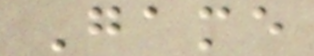Game
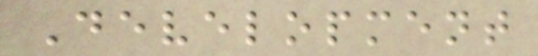Development
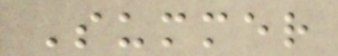Summer
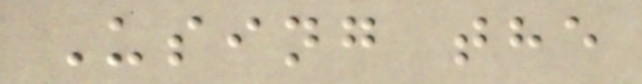Using the
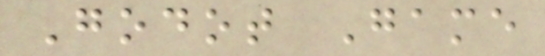Godot Game
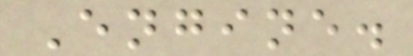Engine.
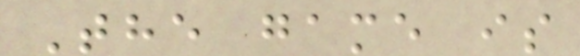The game is
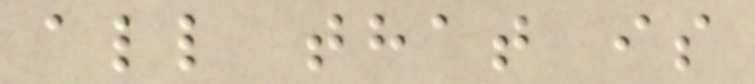all that is
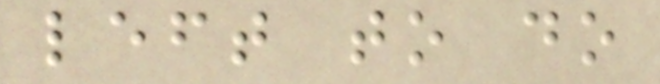left to do
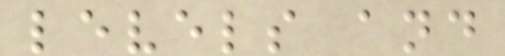levels and
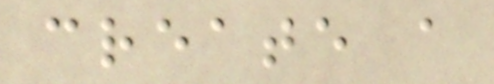create a
